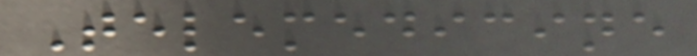Telemedicine
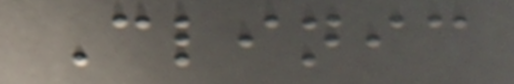Clinic
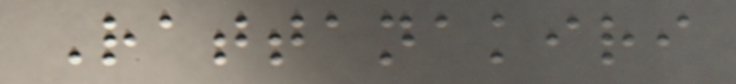Rattanakiri
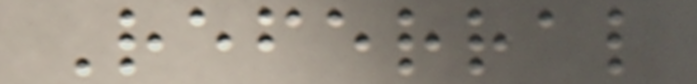Referral
